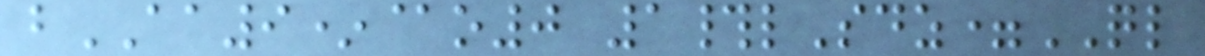bAA9*@o0 1#lSdz=QL
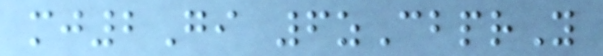mj2Gi 6zCbprY
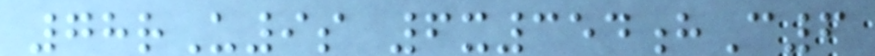78rU9s 6x354hC6
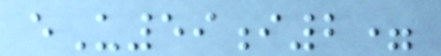eU59i2=
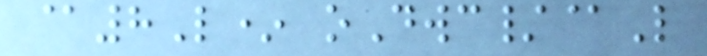@8L* oDwc/@L
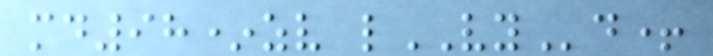md98*zv lVYd+
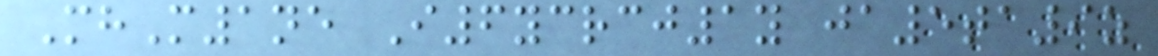MhM1ne I6ycrcj1y ja5ta9z
